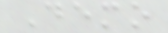Demo
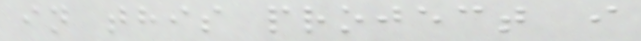in this project i
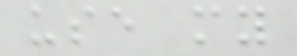use my
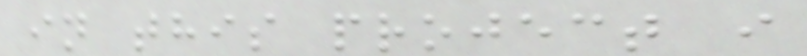in this project i
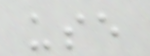use
